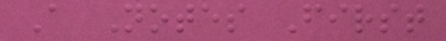A Notes First
